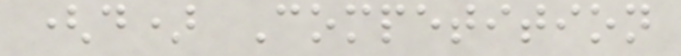(d) Competition
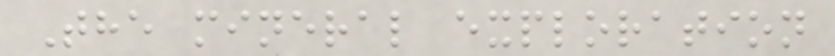The mineral exploration
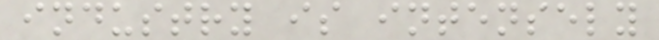industry is intensely
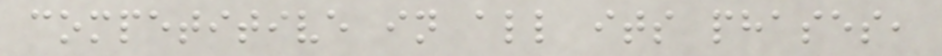competitive in all its phases,
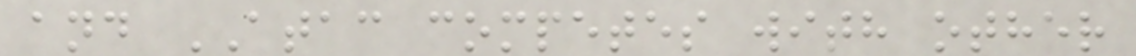and ATAC competes with other
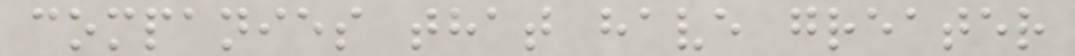companies that have greater
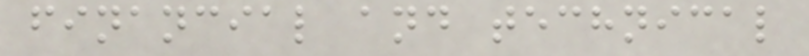financial and technical
